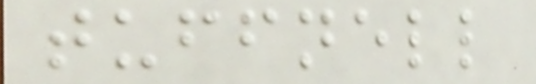tuffnell
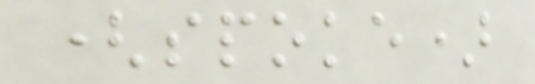(spoke)
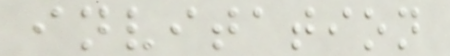invitation
